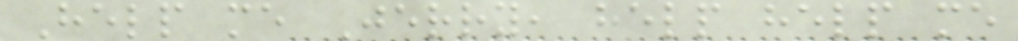Help me Jerry, help help me
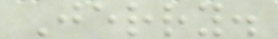Jerry.
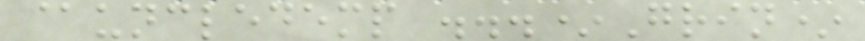@uncledemp ...*Grin*
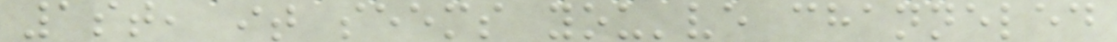1st, it seems you've channeled
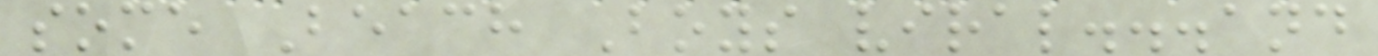some Beach Boys viral...and
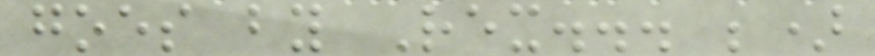goes by Rex... ;)
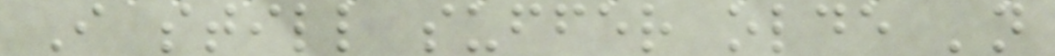I still suffer olde 'n
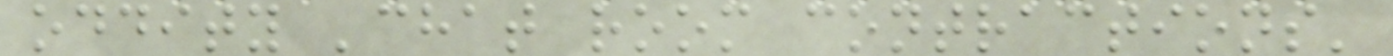oddity 'chat room contractions'
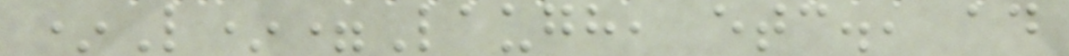*L*=Laugh, etc., ad
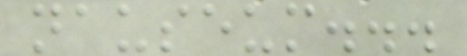nauseum...
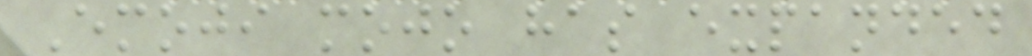Emoji mojo has expanded
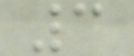3
